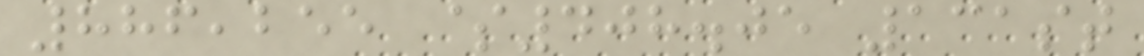886,255 $408.05 131st
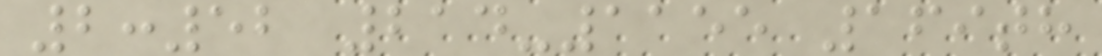2:52 214-1155 169th
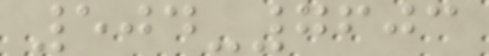504-7603
